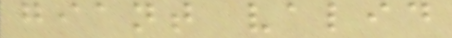giant valid
